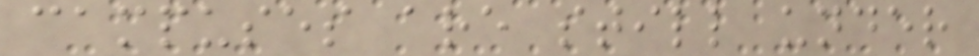campuses are still under
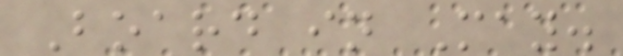Board in May.
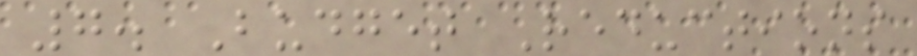7. Budget Reductions
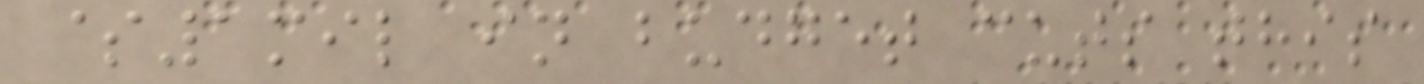$1mil in budget cuts this
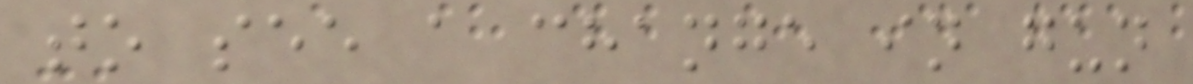to see a change in gun
